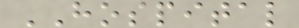HOSPITAL
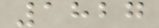1827
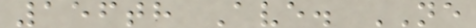156th Ave. NE
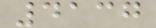4137
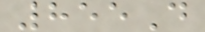855D
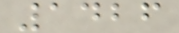1426
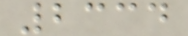2334
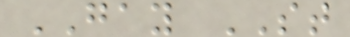GAY ST
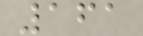161
